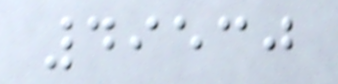49530
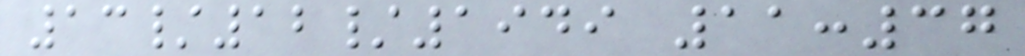13/12/1949 11:37
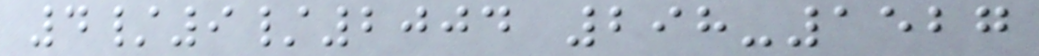4/9/2004 298-1527
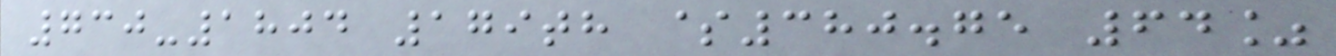730-1804 179th $380.75 64%
